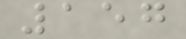157
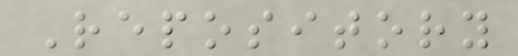Repository
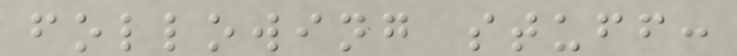following stuff:
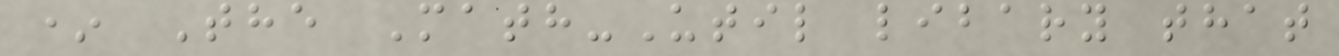* The Math-Util libary that
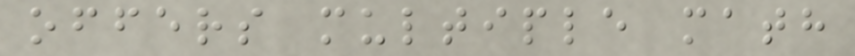offers multiple math
